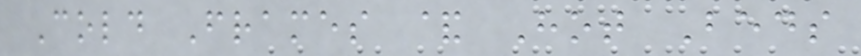Cold Frames & Hot Beds
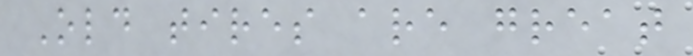Old tires are great
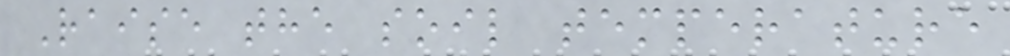Raise the soil temperature
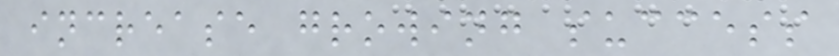increase growing success
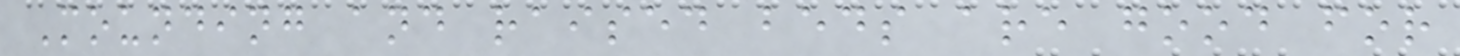Mounding and raised beds are good for
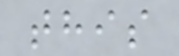this
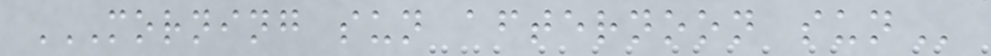MORNING SUN AFTERNOON SUN
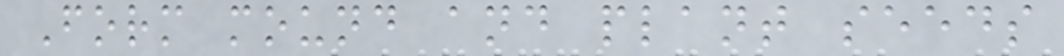Form mound and plant seeds
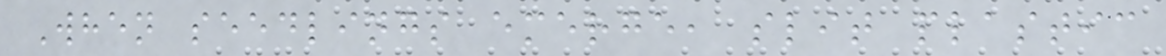When seedlings emerge, slit plastic
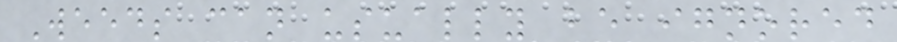Weeds can usually be ignored
